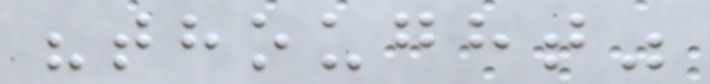"thought"
